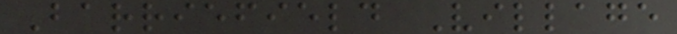Barriefield Village
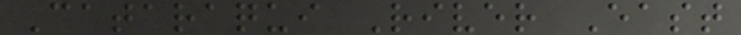Cataraqui River East
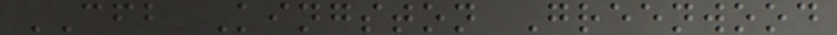CFB Kingston Greenwood
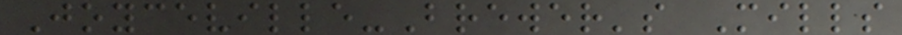Joyceville-Brewer's Mills
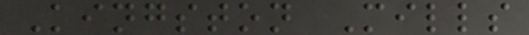Kingston Mills
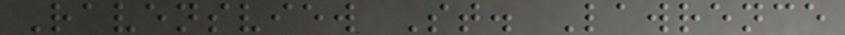Ravensview St. Lawrence
